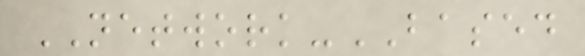NETWORK-BASED
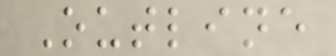Outline
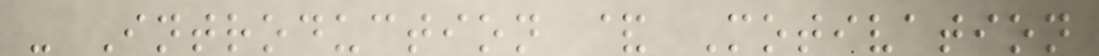- Introduction & Motivation
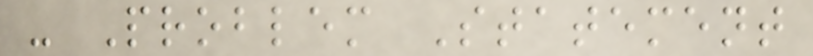- Problem Statement
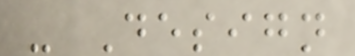- Design
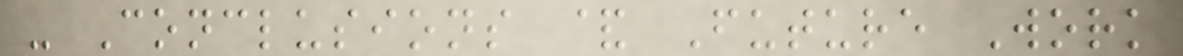- Conclusions & Future Work
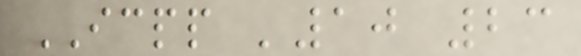ICPP '10 23
